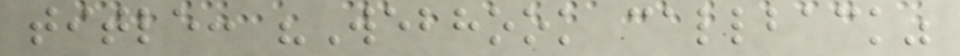title: "Webhook callback"
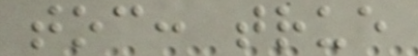toc: true
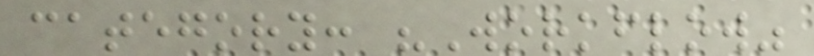category: "Workflow"
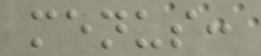menus:
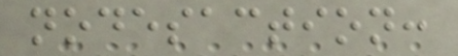nodesaction:
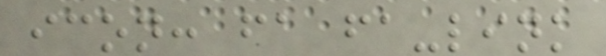icon: fa fa-link
